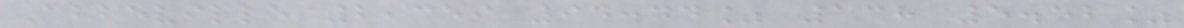Abbeville 2,359 94.44% 138 5.52%
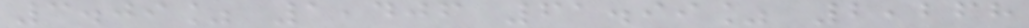3.09% 1,406 61.99% 2,268
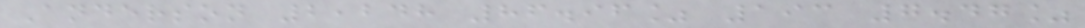Anderson 2,248 86.96% 193 7.47%
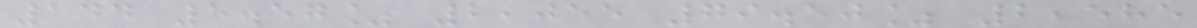144 5.57% 2,055 79.50% 2,585
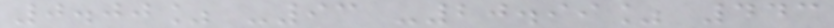0.00% -93 -20.99% 443
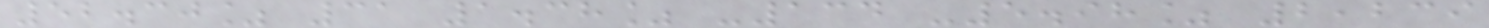52.30% 31 1.38% -134 -5.98% 2,239
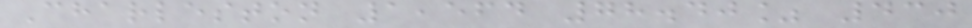Charleston 1,564 78.40% 430
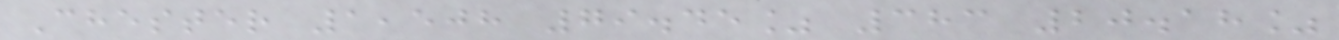Chester 1,508 79.45% 383 20.18%
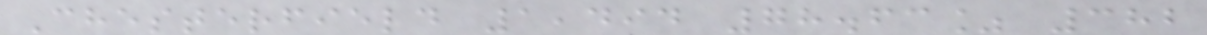Chesterfield 1,494 78.63% 382
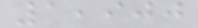1,900
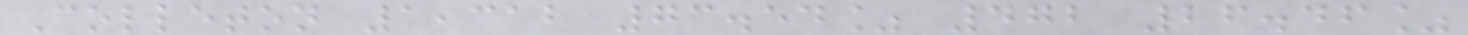Colleton 1,312 73.54% 472 26.46%
